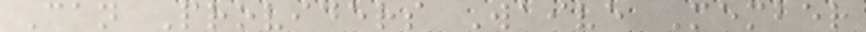Can Providers Waive Member
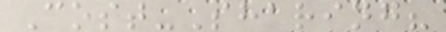Cost-Sharing?
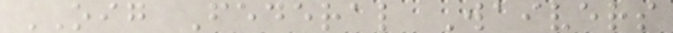OIG Federal Waivers
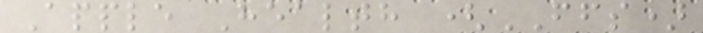Apple Health (FFS)
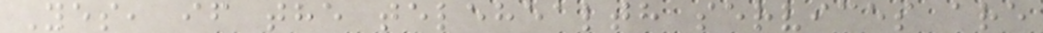Yes, if the telehealth services are
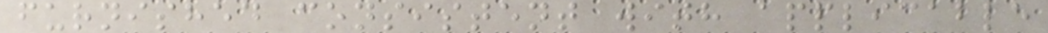furnished consistent with applicable
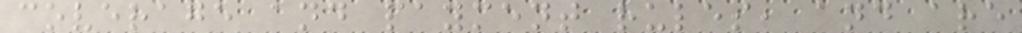coverage and payment rules, and are
